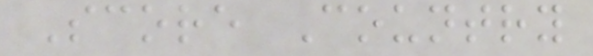Score Country
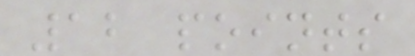12 points
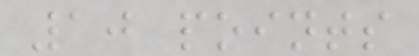10 points
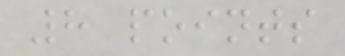8 points
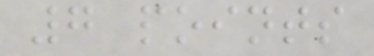7 points
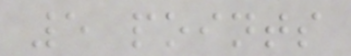5 points
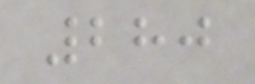280
